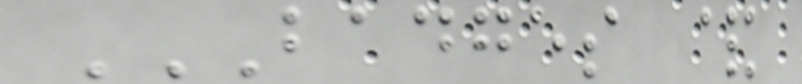BADGES &
